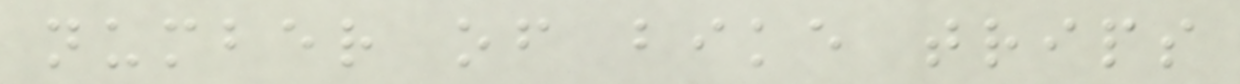number of bike trips
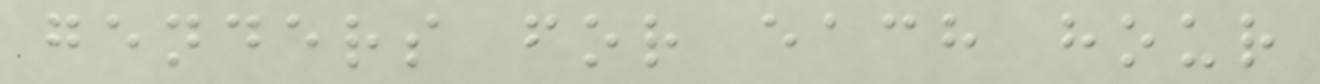genders for each hour
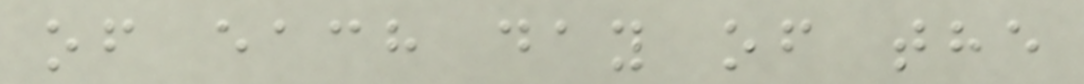of each day of the
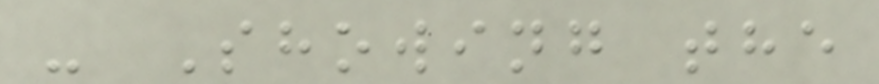- Showing the
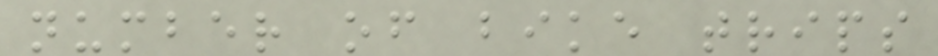number of bike trips
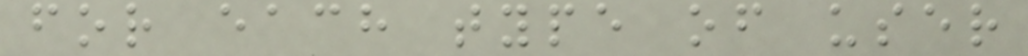for each type of user
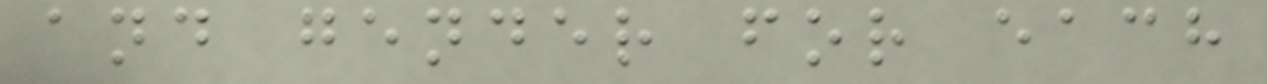and gender for each
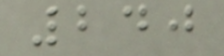240
